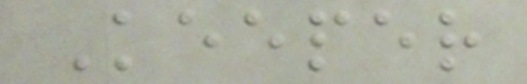Keeper
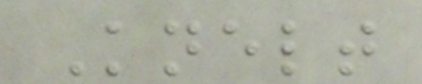Knelt
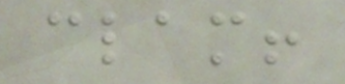clam!
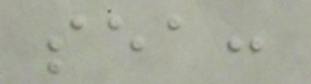sea:
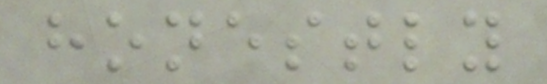honestly
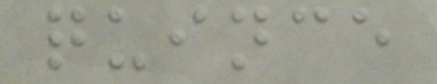quince
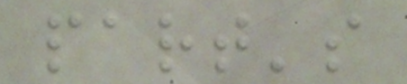part's
